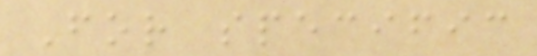For specific
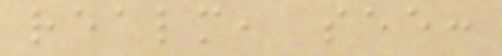realm, see:
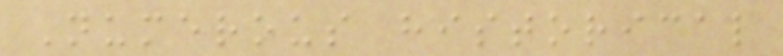Numerous historical
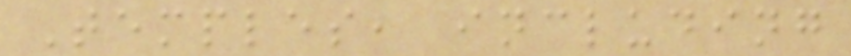Temples, including
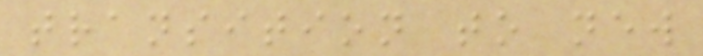transition to new
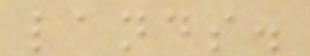lands.
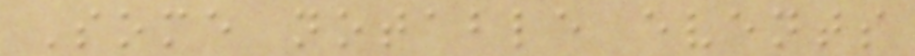Some notable events
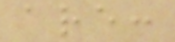are:
